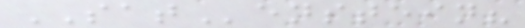SATenstein?
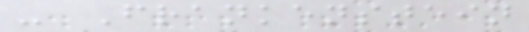- Frankenstein
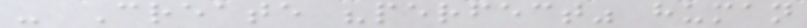- Create "perfect" human
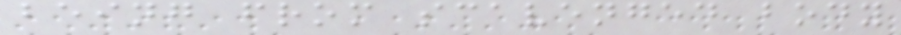being from scavenged body
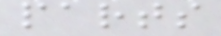parts
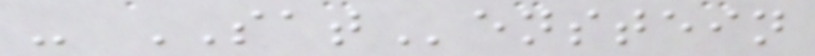- SATenstein
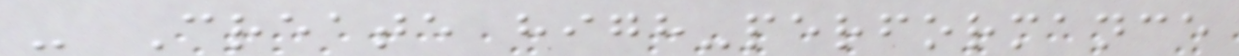- Create high-performance
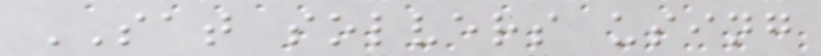SAT solvers using
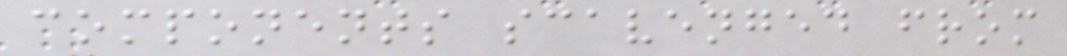components scavenged from
